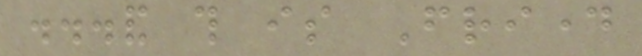...and this is Friday
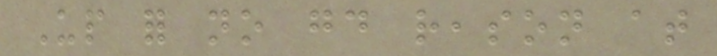Up for no good reason at
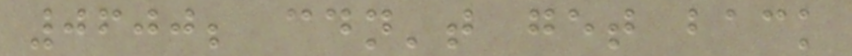0600; couldn't get back
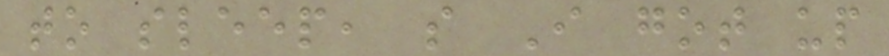to sleep, so I got up
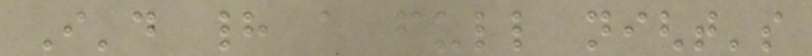I'd had a full night's
